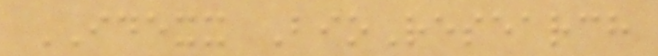IDEXX BioResearch
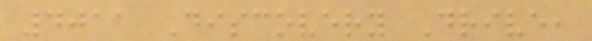4011 Discovery Drive,
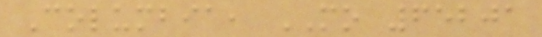Columbia, MO 65201
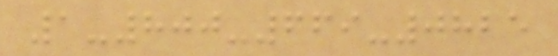1-800-669-0825
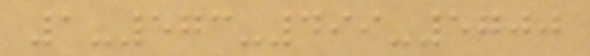1-573-499-5700
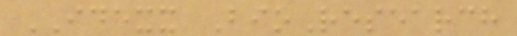IDEXX BioResearch
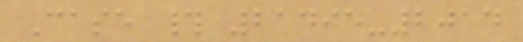Case # 21495-2014
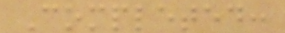Completed:
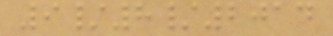9/8/2014
